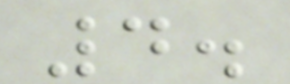4.
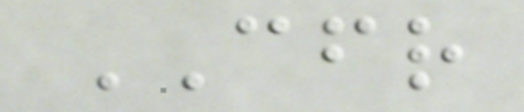CFR
